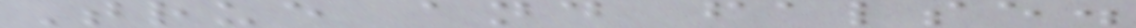True and false.
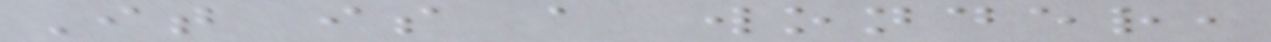It is a wonder,
